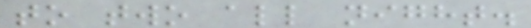to two all night.
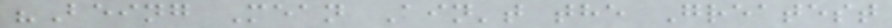"Being Mean Ain't the Greatest
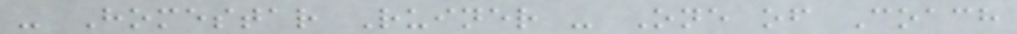- Homestar Ruiner - One of Coach
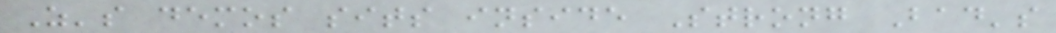Z's demos sits inside Strong Bad's
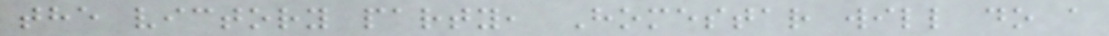the victory party, Homestar will do a
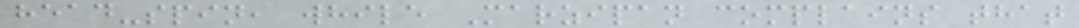head-spin, while Marzipan complains that
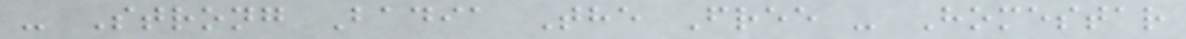- Strong Badia The Free - Homestar
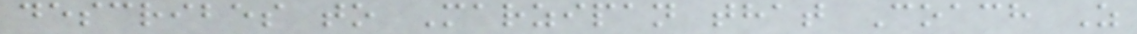describes to Marzipan that Coach Z
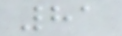81
